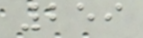259
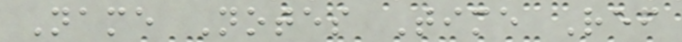Name Notes Time Ref
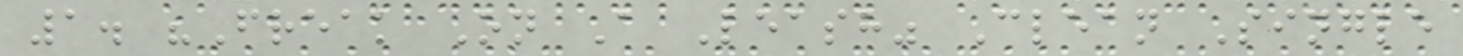1. "Freak On A Leash" Clean Single
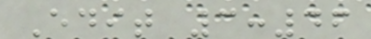Edit 3:46
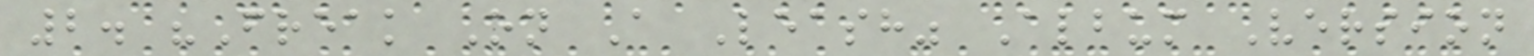2. "Freak On A Leash" Album Version
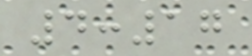4:17
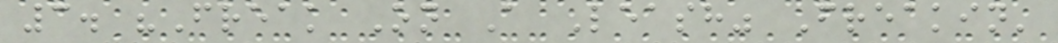3. "Freak On A Leash" Freakin'
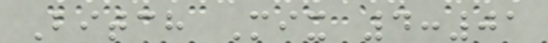Bitch Mix 4:01
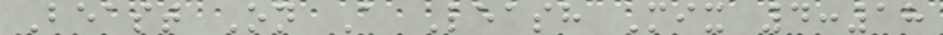Beast On A Leash Mix 4:18
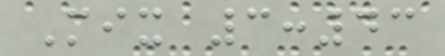Mix 3:43
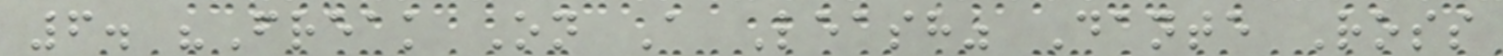6. "Freak On A Leash" Dante Ross
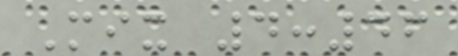Mix 4:46
